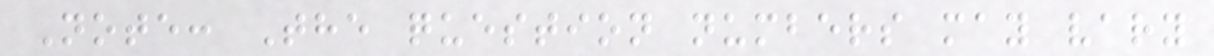Note: The question numbers may vary
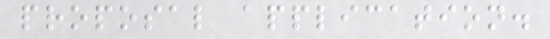proposal application.
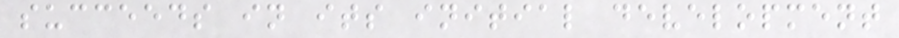succeeds in its initial development
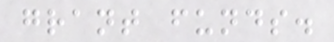grant funds.
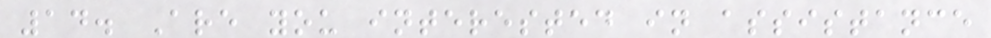14. Are you interested in assistance
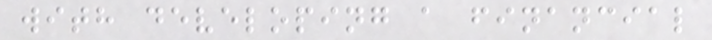with developing a financial
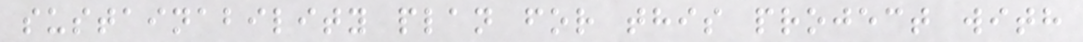sustainability plan for this project with
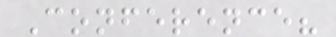Conference?
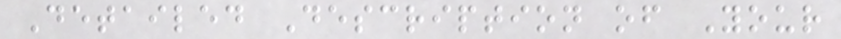Detailed Description of Your
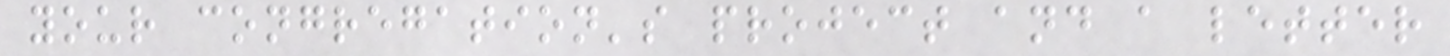your congregation's project and a letter
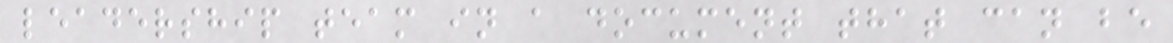leadership team in a document that can be
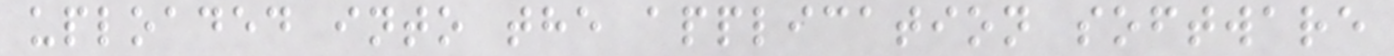uploaded into the application software
